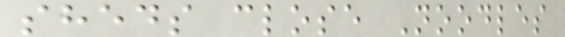sheds close Noodles
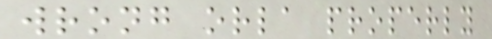wrong orla properly
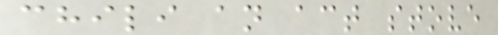chili an act stove
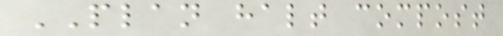PLAN halt compost
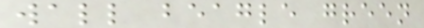wall beagle green
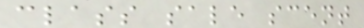class sale scent
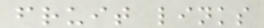fruit links
